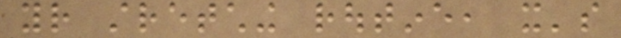your stretching routine, it's
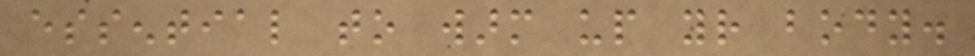essential to warm up your body.
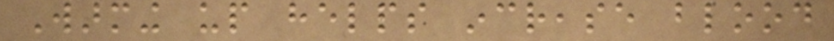Warming up helps increase blood
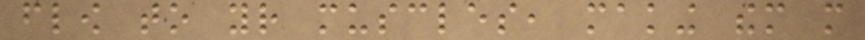flow to your muscles, making them more
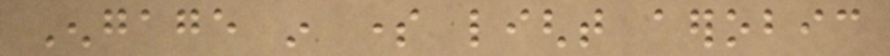Engage in some light aerobic
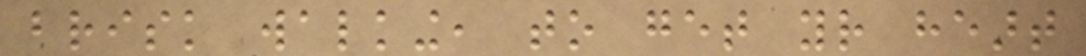brisk walking, to get your heart
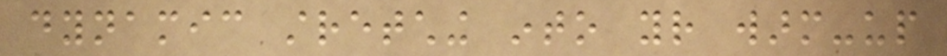dynamic stretching into your warm-up
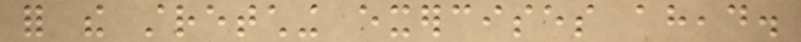for the stretching exercises ahead.
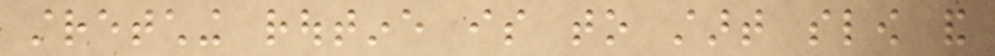stretching routine is to start slow and
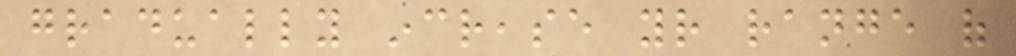gradually increase your range of
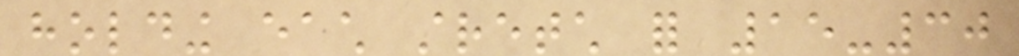holding each stretch for 15-30
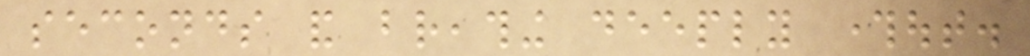seconds and breathing deeply throughout.
